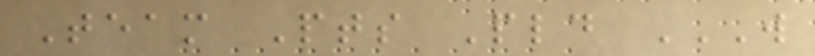Team Pts Pld W
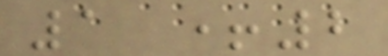1 +2
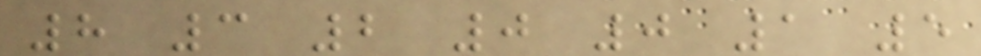8 3 2 0 0 1 5
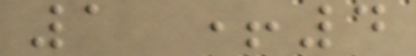1 +4
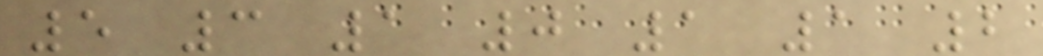5 3 1 0 1 1 2
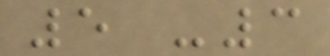5 -3
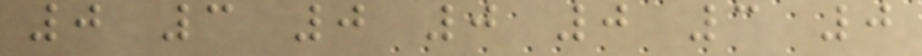0 3 0 0 0 3 0
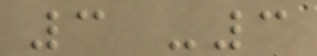3 -3
